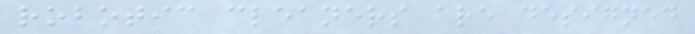robotic cleaners are designed
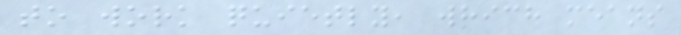to work quietly, which means
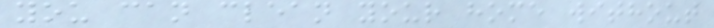you can clean your home without
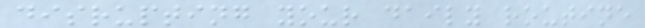disrupting your daily routine
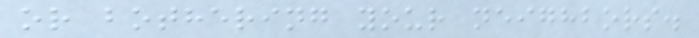or bothering your neighbors.
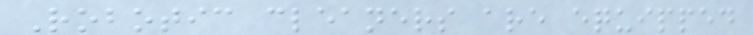Robotic cleaners are equipped
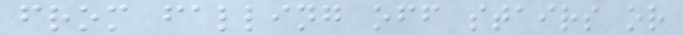from falling off stairs or
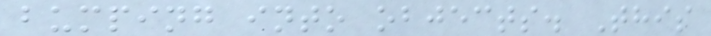bumping into objects. This
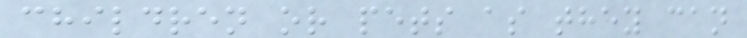children or pets as they can
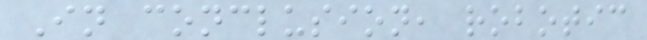In conclusion, robotic
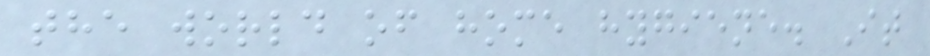the world of home hygiene. It
